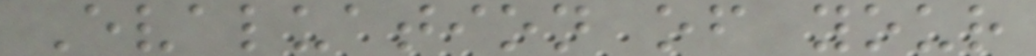Evaluation of your
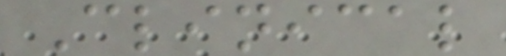Clinical
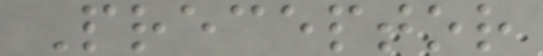Preceptor
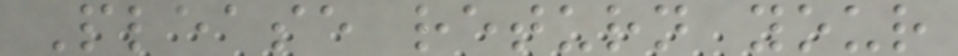Please return your
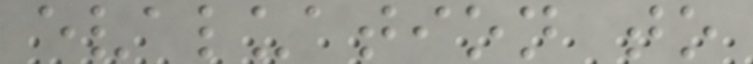evaluation to
